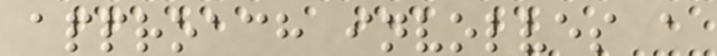approach involves a
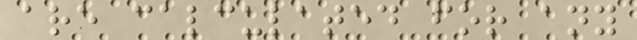are calculated for any
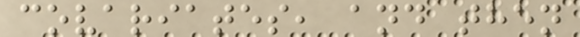covariates, and then
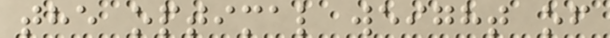the optimal weight of
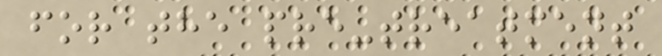for the pre-treatment
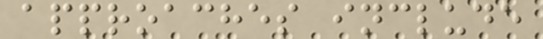approaches include
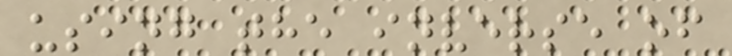using the inverse of
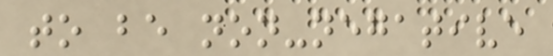to be non-negative
